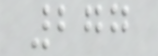277
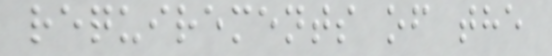requirements of the
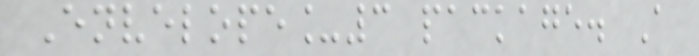Envelope_3 package. A
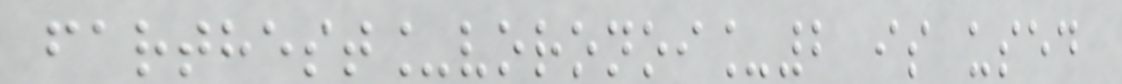farthest_voronoi_2 is used
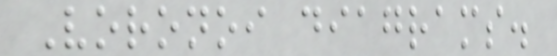Voronoi diagrams.
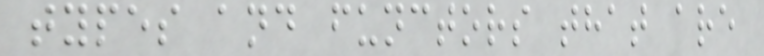types and functors that are
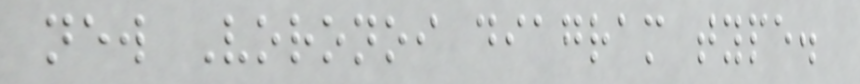new Voronoi diagram type.
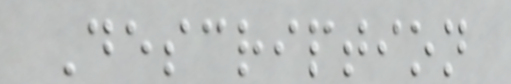Description
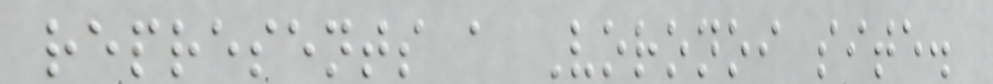represents a Voronoi site.
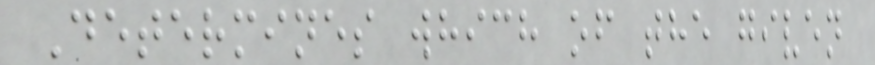Determines which of the given
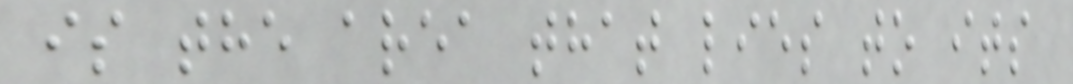is the area that lies to its
